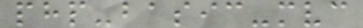php-basic-mvc
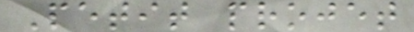Petit projet
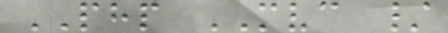PHP MVC /
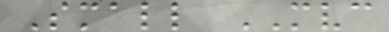Small MVC
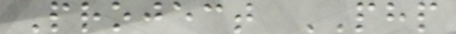Project PHP
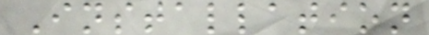Installation
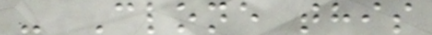- Clone this
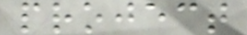project
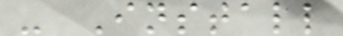- Install
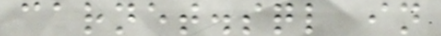carnet.sql in
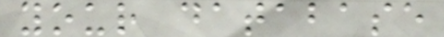your database
